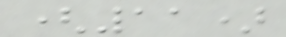(11)
